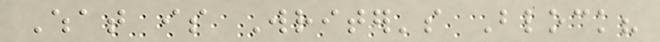What is Writer's Block?
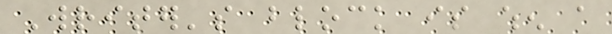Writer's block is when a
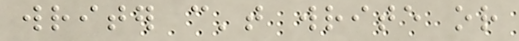writer can't write or
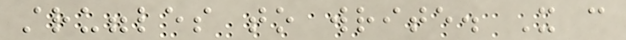struggles to write. It can
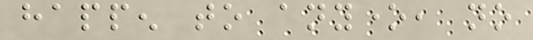happen to anyone, no
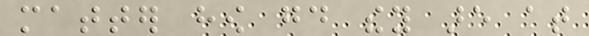matter how good they are at
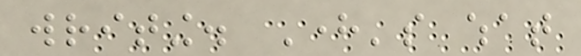writing. Here's what
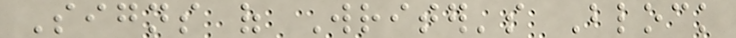Signs of Writer's Block
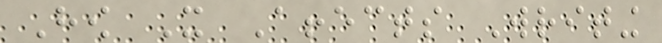How It Affects Writing
